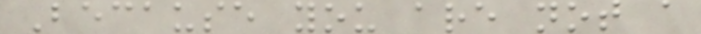Because you are not a
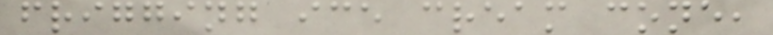frigging ice cream cone,
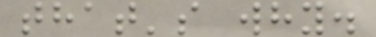that's why.
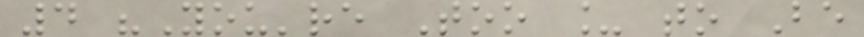4 "You're Too _ to Be
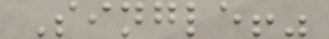Single!"
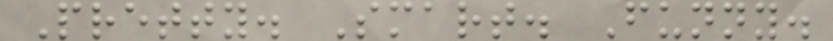Pretty. Smart. Funny.
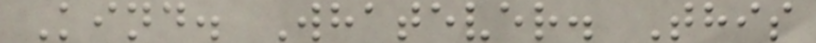Kind. Whatever. This
